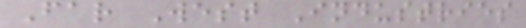Far West Industries
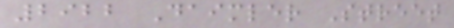2922 Daimler Street
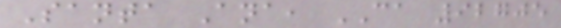Santa Ana, CA 92705
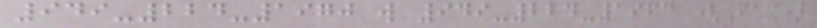949-224-1970 w 949-224-1963 (Fax)
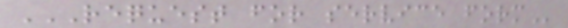REQUEST FOR SERVICE FORM
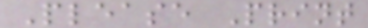Please Print
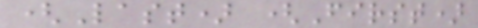(Last) (First)
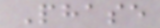Phase
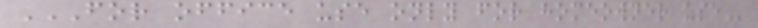FOR OFFICE USE ONLY FOR HOMEOWNER USE
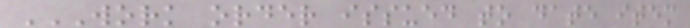WORK ORDER ISSUED TO DATE ITEM
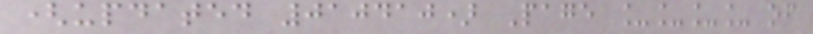(updated 010410) Page ____ of
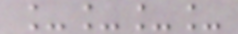____
